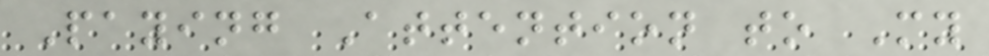Paying Attention to My
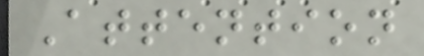Attention
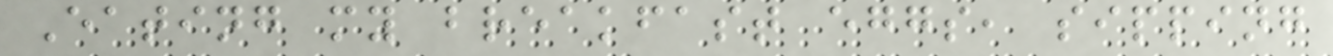Eating my breakfast eggs, sipping
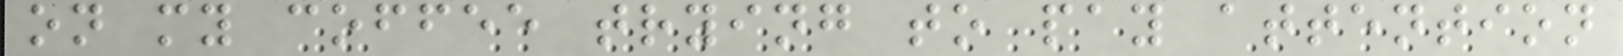on my coffee trying to pay attention
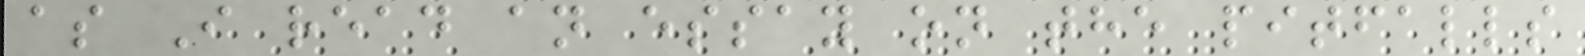as I read an essay on the pitfalls
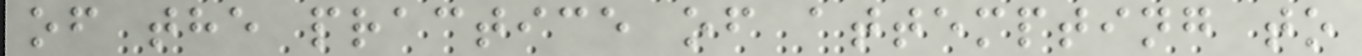of the practice of attempting to
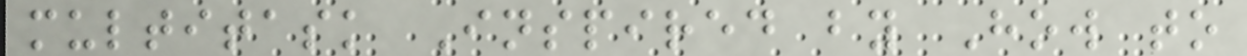multitask Inspired by How to
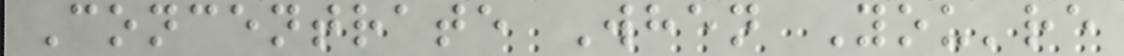Concentrate When You're
